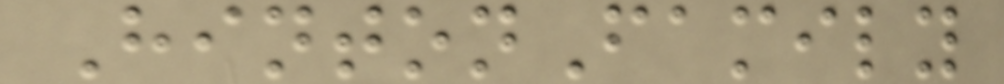HintonFamily
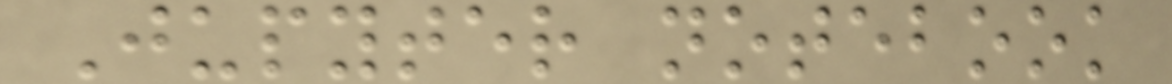Jupyter notebook
